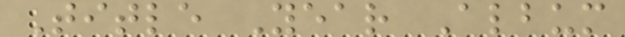Title Year Album
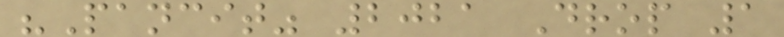"Pancit" 2021 Drop 1
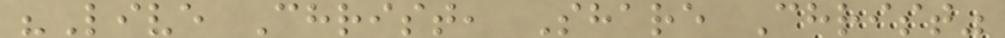"Live Christ, Share Christ"
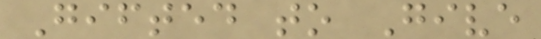Gifted to Give
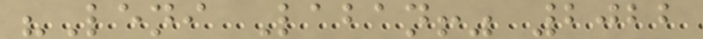"Leni Laban!" 2022
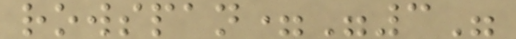rowspan="3"
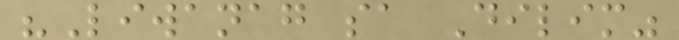"Liwanag sa Dilim"
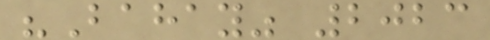"Bahay" 2023
